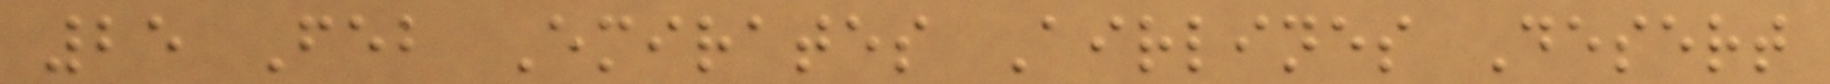25 Feb Emirates Airlines Desert
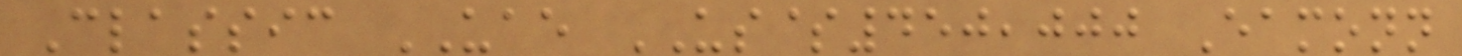Classic UAE US$450,000 Eamonn
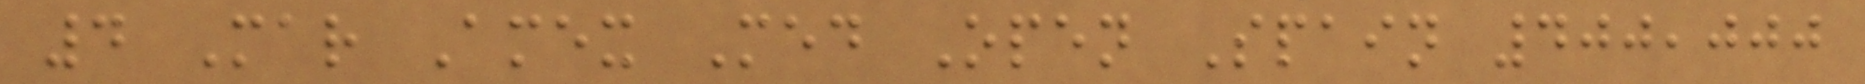4 Mar Amex Med Open Spain 400,000
